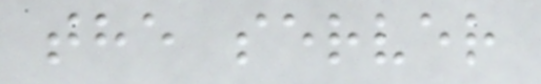the server
